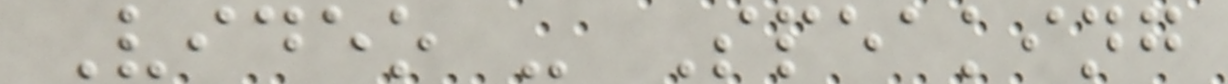Video - Speaking
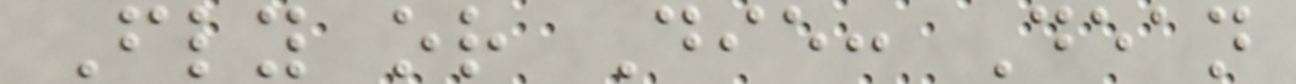Fly or Die: Dean
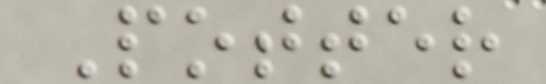Potter
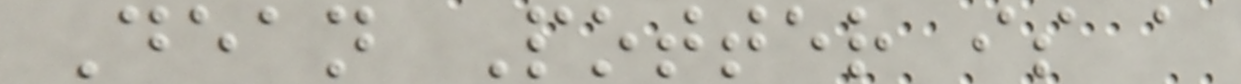Dean Potter is a
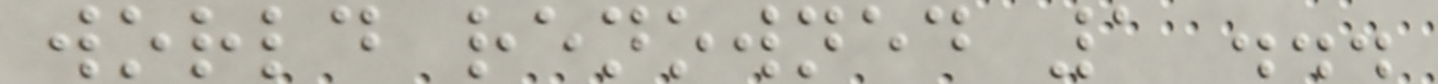world renowned 1 ...
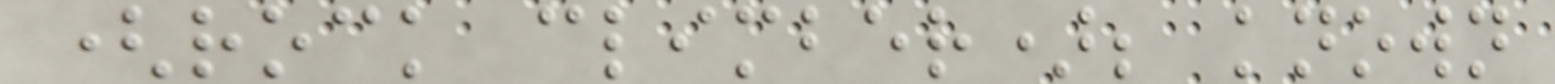(rock climber); known
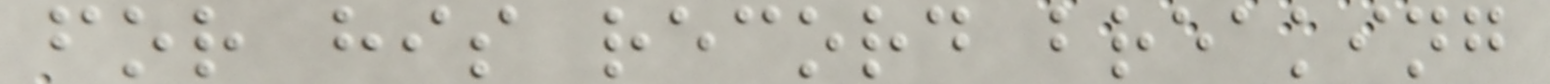for his record breaking
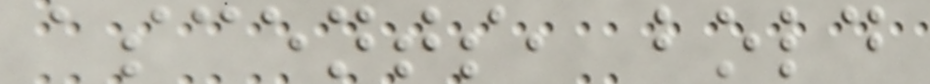ascents, bold
